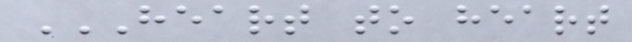HEART TO HEART
